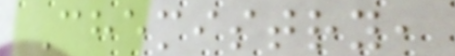Chemistry,
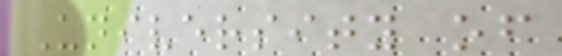University of
